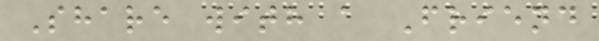Share with a Friend
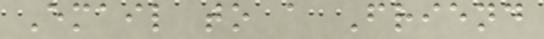Email to a Friend
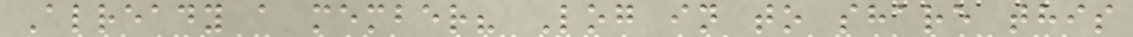Already a member? Log in to share this
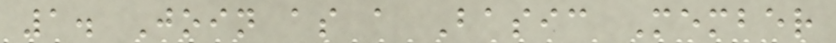1. Join as a Basic Member
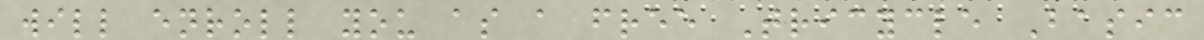will enroll you as a free Tricycle Basic
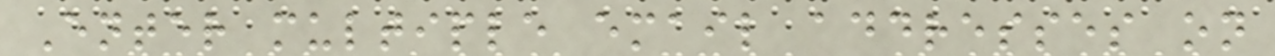Enter multiple email addresses on
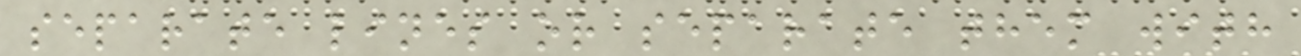separate lines or separate them with
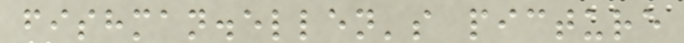fishman.ellen's picture
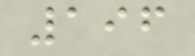196
